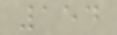154
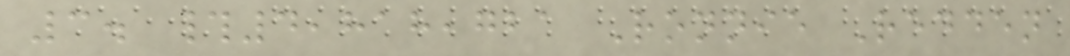3. #4,818,721 Ronnie Redden
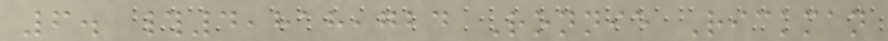6. #4,818,724 Ronnie Rickman
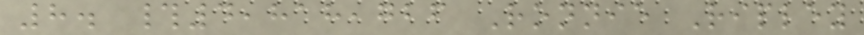8. #4,818,726 Ronnie Ripley
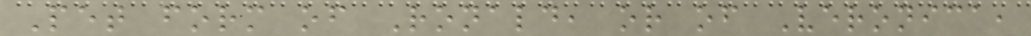Pet form of Ronald, or of Veronica,
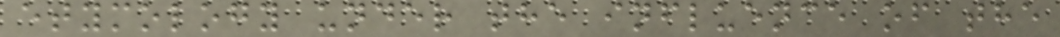etymology under the influence of the
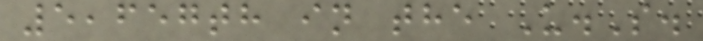5,657th in the U.S.
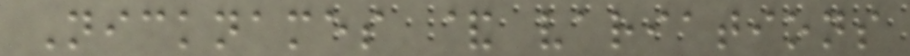Nicknames & variations
